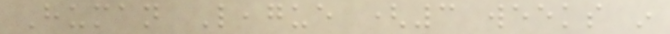Human League (3 weeks in
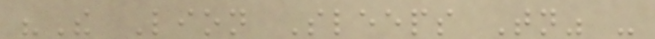"The Lion Sleeps Tonight" -
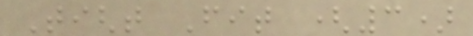Tight Fit (3)
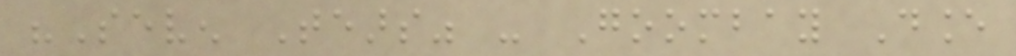"Seven Tears" - Goombay Dance
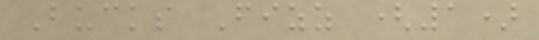Bucks Fizz (1)
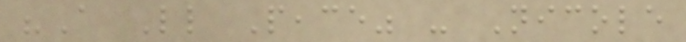"A Little Peace" - Nicole
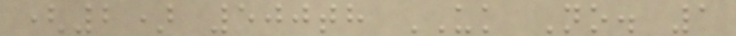(2) 500th UK No. 1
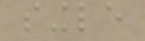single
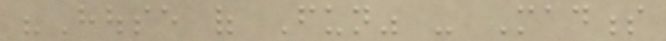"House of Fun" - Madness
